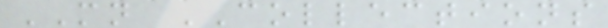MN COLLECTIONS
